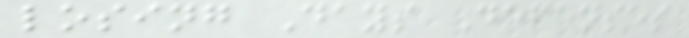losing Days Defenses
